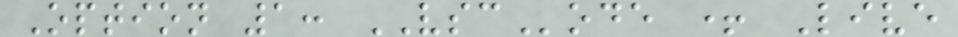Option 1: VSCode + Live
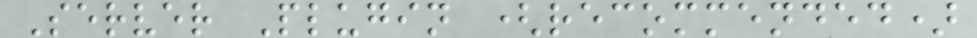Server Plugin (recommended)
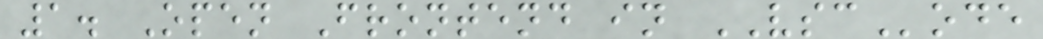1. Open Frontend in VSCode
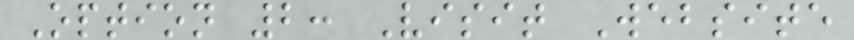Option 2: Visit Website
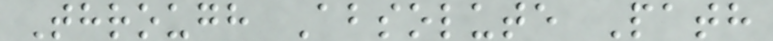Through Absolute Path
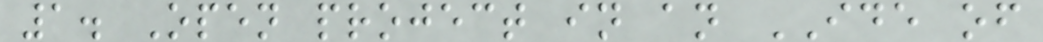1. Open project in an IDE of
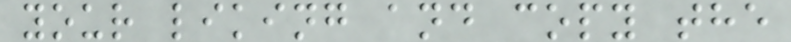your liking and copy the
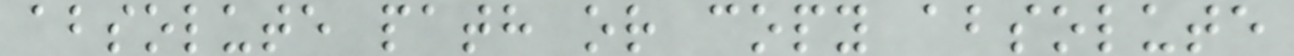absolute path or copy absolute
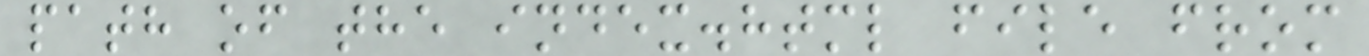path of the index.html file from
